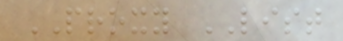PROXY LIST
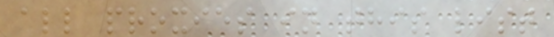all proxies in this list
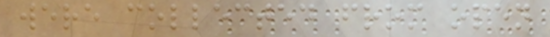were collected from open
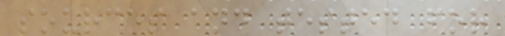sources and tested for
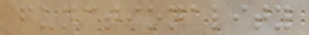functionality
